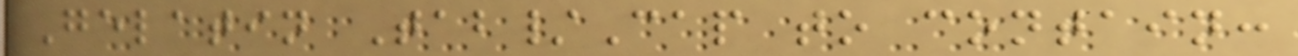Gelatin Tab/Cap to contain:
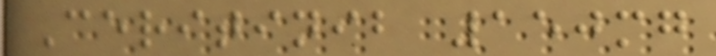Ceritinib 150mg
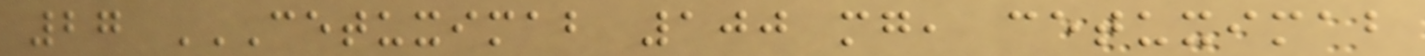27 CETUXIMAB 100 MG, CETUXIMAB
